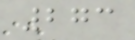273
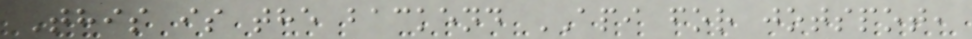This is the backend API for jotspot,
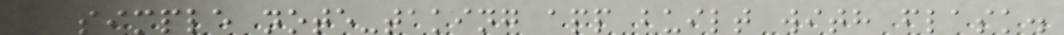a simple note-taking app built with flask.
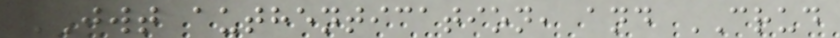JWT authentication, and CRUD
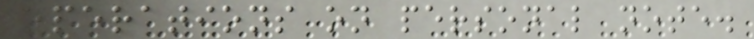operations on personal note.
